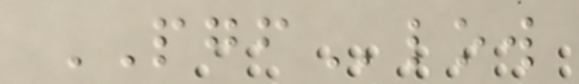PGFlow
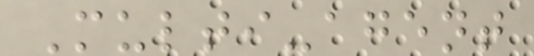Multi-agent
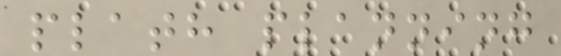plath planning
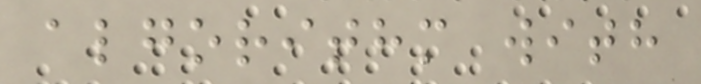algorithm with
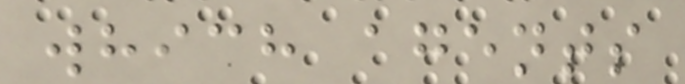which agents
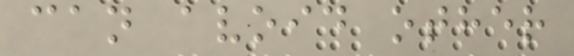can avoid other
